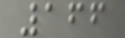166
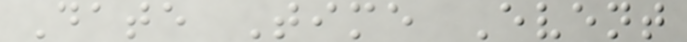Date Time Event
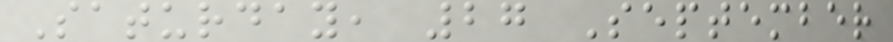Saturday, 27 September
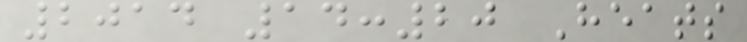2014 14:20 Heats
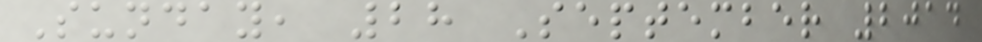Sunday, 28 September 2014
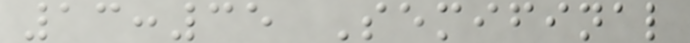13:35 Semifinal
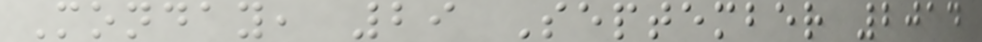Monday, 29 September 2014
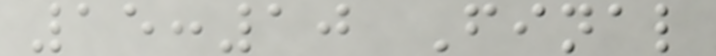15:10 Final
